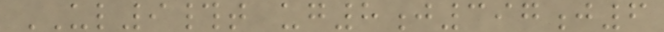UL9#t ug8j397j6
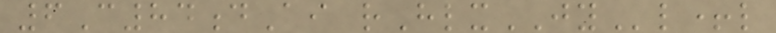6C84dAi rHlxJYl+l
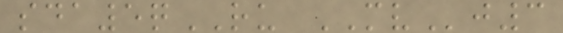sda5qRU MVj3
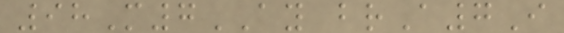98M7AY brA7I
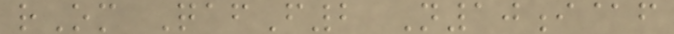rOm QafF2 N10i@f
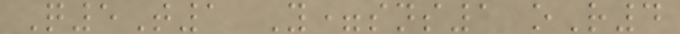Q5T1 Y=sns1 oR4
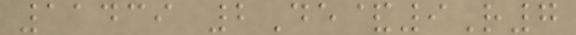11439 2De&9R7
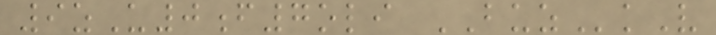9zU0f7oli BUZkV
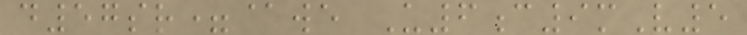d57sr=@we U6c9mV5
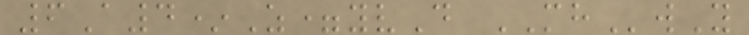6A4*Z=yvD MHwY
